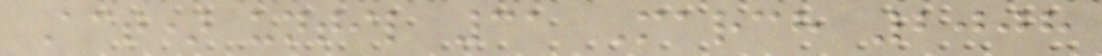Act) until 31 March 2008
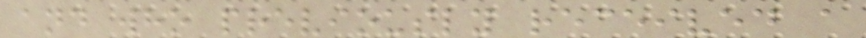and who previously received a
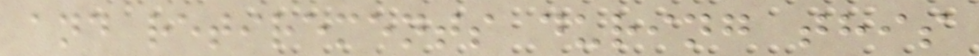and retirements during this
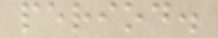period.
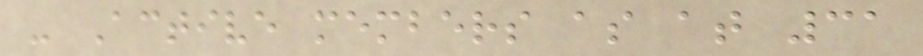- Active members as at 31
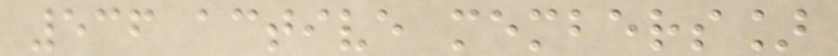536 active members]
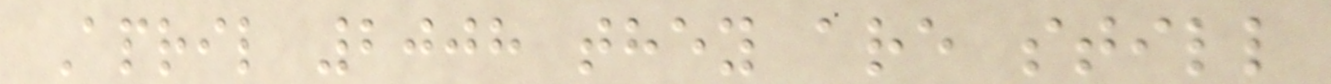April 2008 they are still
